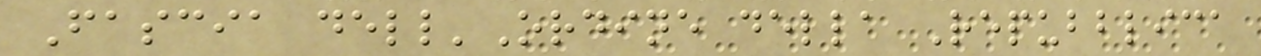Fascia dell'Ordine della Repubblica
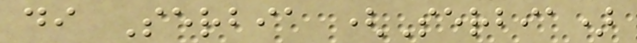di Serbia (Serbia)
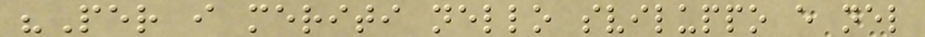"Per i meriti nello sviluppo e nel
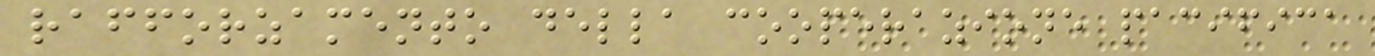rafforzamento della cooperazione pacifica
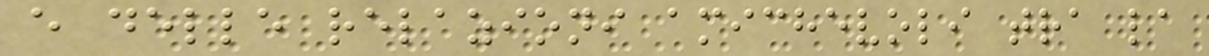e delle relazioni amichevoli tra la
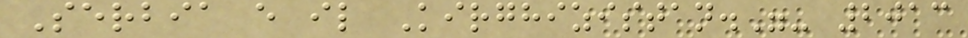Serbia e il Kirghizistan."- 2013
